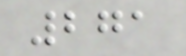271
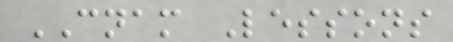CNAM Lessons
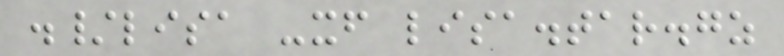./lisa -xf lisa.tar.gz
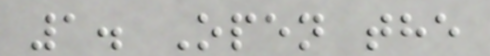1. Open the
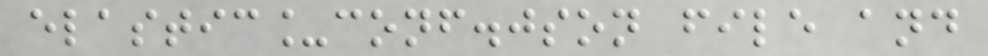elastic_conf.json file and
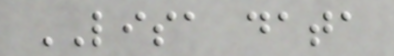LISA data
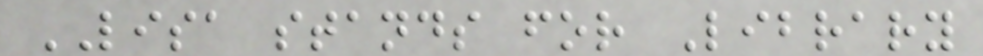LISA stands for Library
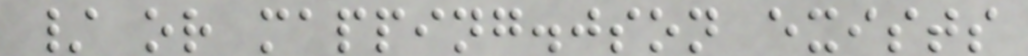/ or mapping.json exists
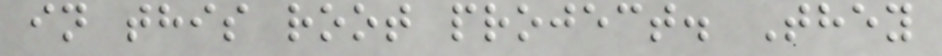in this root project. They
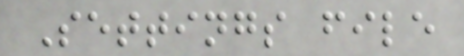Settings file
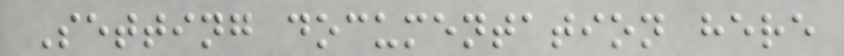Setting documentation here
